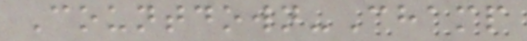Countdown-Champ
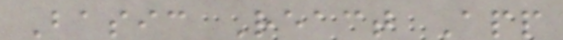Basic React App
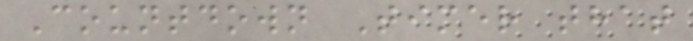Countdown Timer that
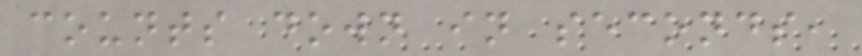counts down in seconds,
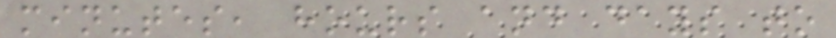minutes, hours and days to
